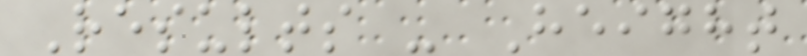Results - Height
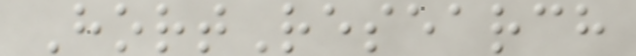HortResearch
